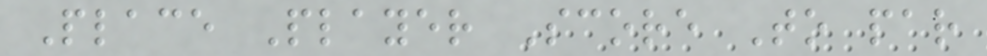Place Player Score To par
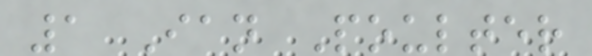1 Ian Poulter
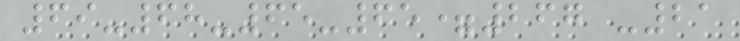69-68-65-65=267 -21
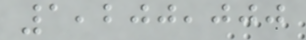1,200,000
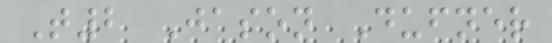T2 Jason Dufner
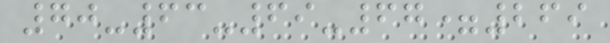70-63-69-67=269
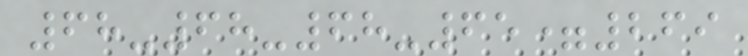68-68-68-65=269
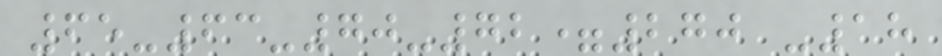65-63-70-72=270 -18
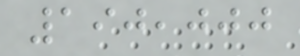190,000
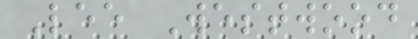Lee Westwood
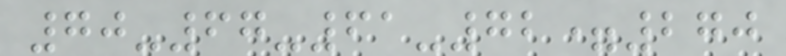70-67-61-72=270
